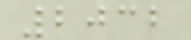2032
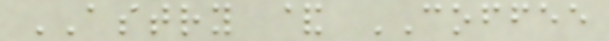ASTRY & COFFEE
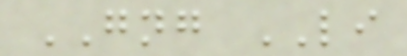GNG LI
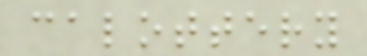calottery
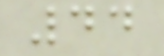44
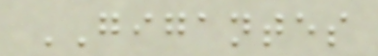GIGANTES
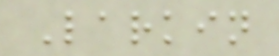Larkin
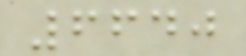6640
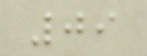09
